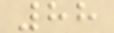88
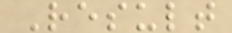Result
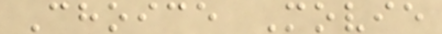Choice Movie
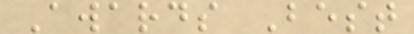Awards Best
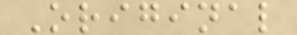Original
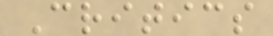Critics
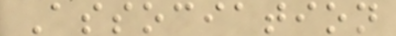Association
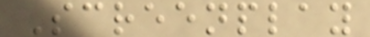Screenplay
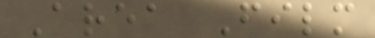Area Film
